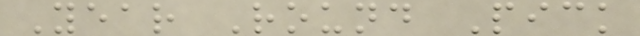Year Round Pick
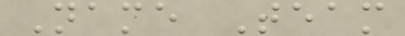Name Team
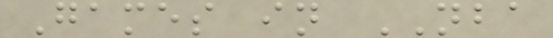Games in NBA
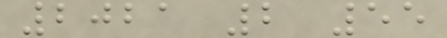2021 2 55
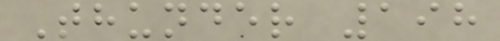Thunder 198
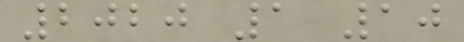2020 1 10
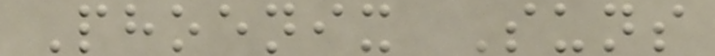Phoenix Suns
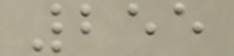255
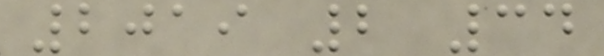2019 2 34
